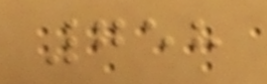758
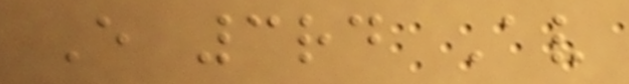E 3rd Av
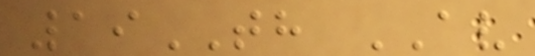19TH AV
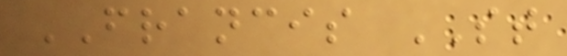FRANCIS ST
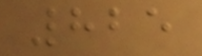825
